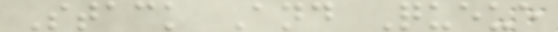Stack And Queue
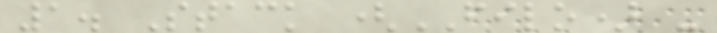1. Stack (FILO) -
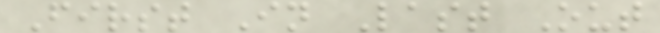First In Last Out
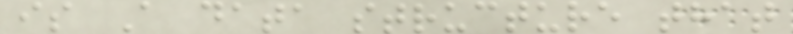is A data structure that
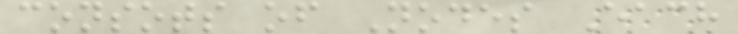consots of Nodes Each
